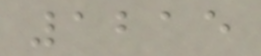1215
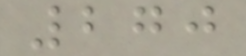270
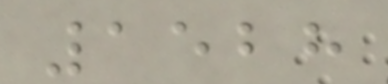1528
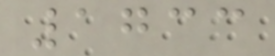1733
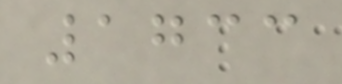1733
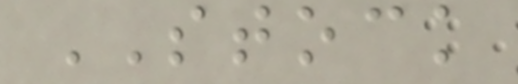STOCK
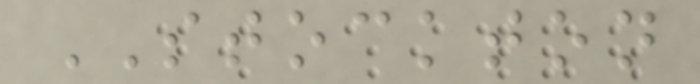STOCKTON
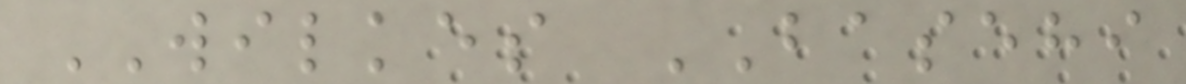WILKES BASEHI
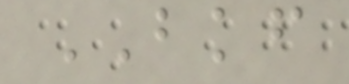BKF
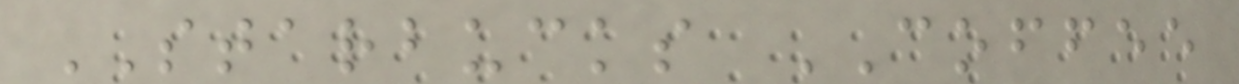STARBUCKS COFFEE
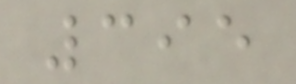395
